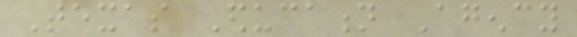Texas Education Agency
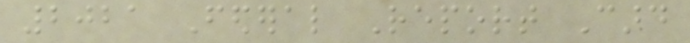2021 Federal Report Card
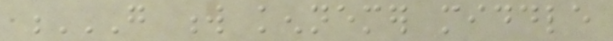G W KENNEMER MIDDLE
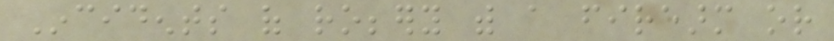Incidents of robbery with a firearm or
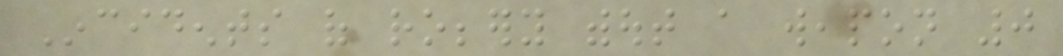Incidents of robbery without a weapon 0
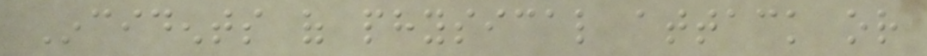Incidents of physical attack or
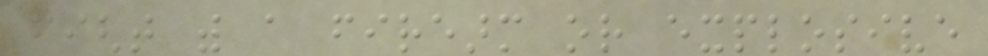fight with a firearm or explosive
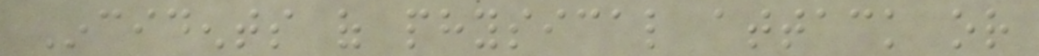Incidents of physical attack or
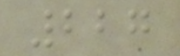227
